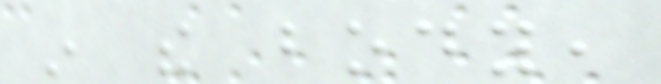in the body,
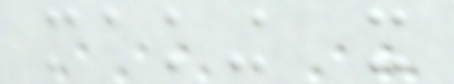making it
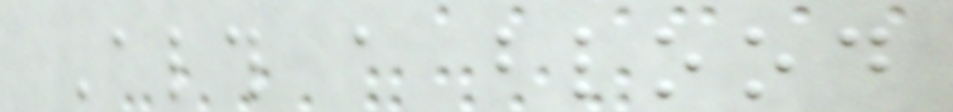Although a blood
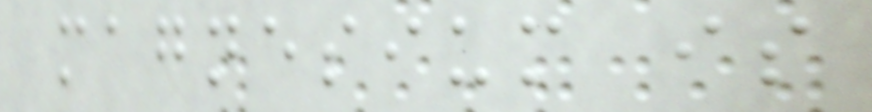magnesium is
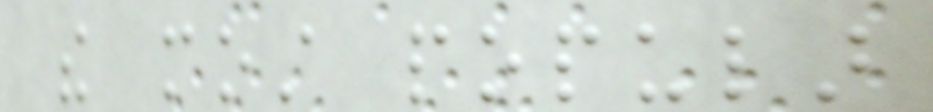the most popular
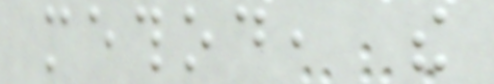method, the
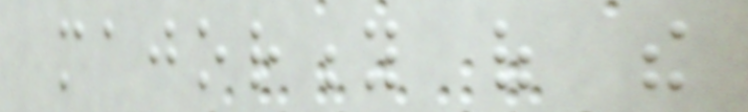majority of the
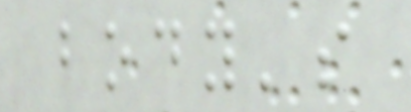body's
